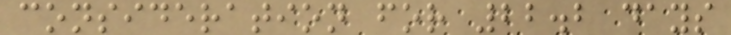consideration for 22.2 days
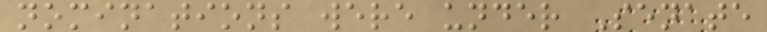nominations were under Senate
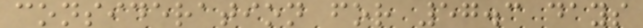consideration for 57.3 days
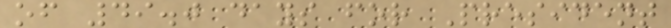of 49.0 days for President
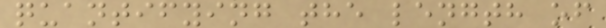quantifying the length of
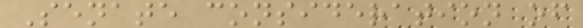Senate consideration of
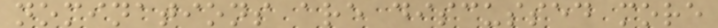nominations are discussed more
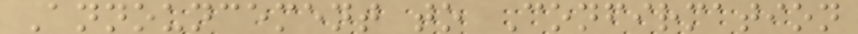Announcement to Confirmation
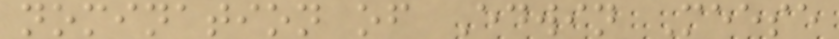nomination of Edwin Meese
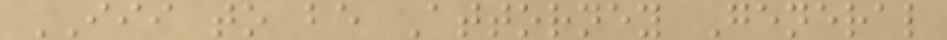III to be Attorney General
